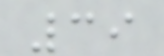39
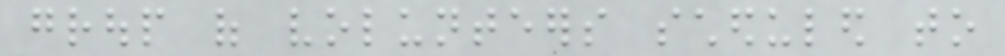group of volunteers scheduled to
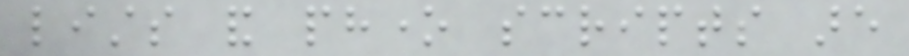lists and phone scripts are
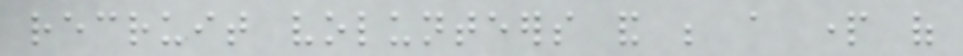recruit volunteers and be a part of
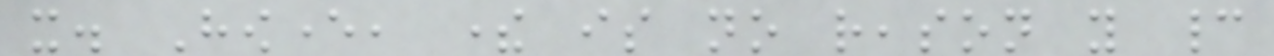it. However, there is no reason you cannot
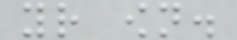your own.
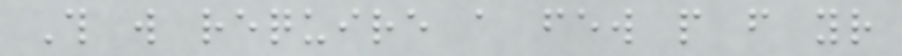This will require a few people from your
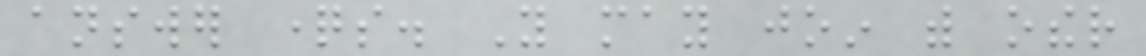answer questions. You may join with other
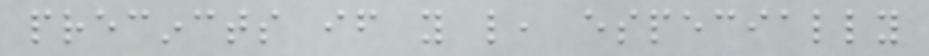precincts if you like, especially
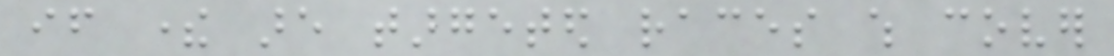if there are targeted races which cover
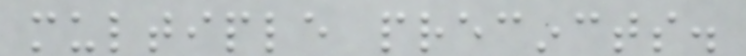multiple precincts.
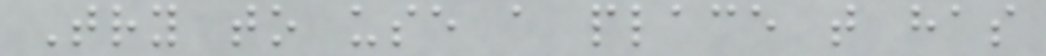Try to use a place that has
